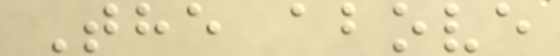The above
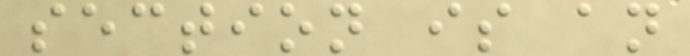section is an
